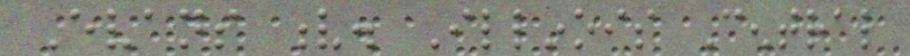Evans v. Illinois Central
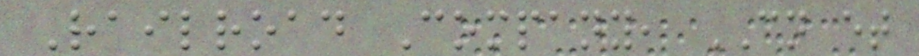Railroad Company, CN et
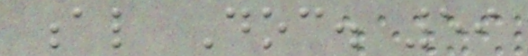al Doc. 59
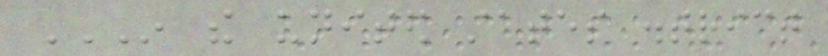IN THE UNITED STATES DISTRICT
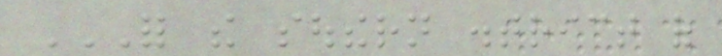FOR THE SOUTHERN DISTRICT OF
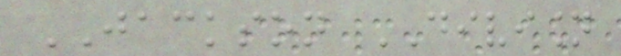JACKSON DIVISION
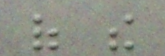of the
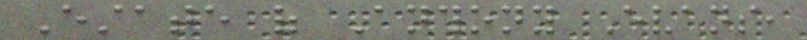Estate of Anthony Evans,
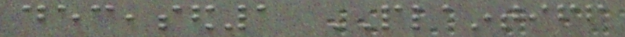deceased1 PLAINTIFF
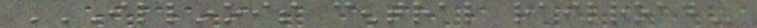ILLINOIS CENTRAL RAILROAD
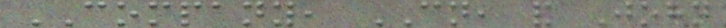COMPANY, CN, and John
